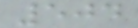504
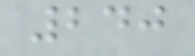240
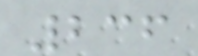236
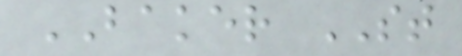BAKER ST
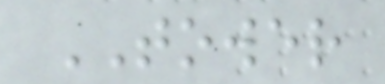TOWER
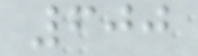600
